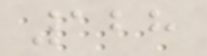128
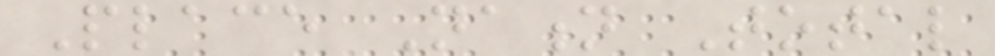Place Nation Total
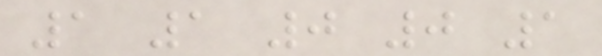1 1 0 0 1
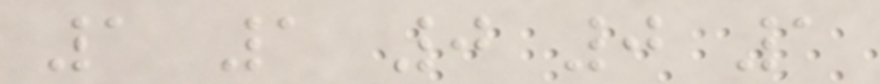1 1 0 0 1
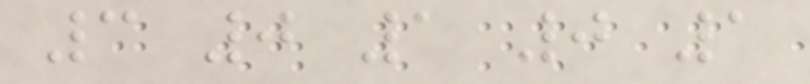3 0 1 0 1
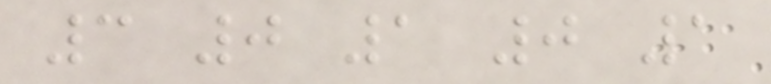3 0 1 0 1
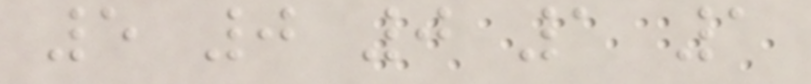5 0 0 1 1
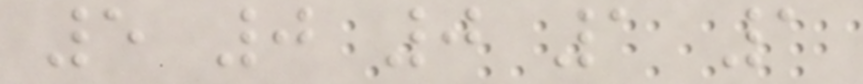5 0 0 1 1
